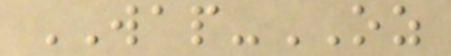WAP-OZ
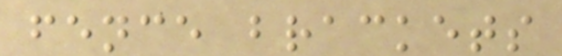fence brackets
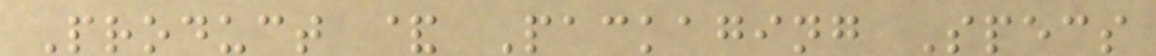Product & Packaging Specs
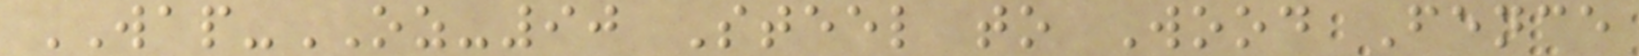WAP-OZ-90 Steel to Wood Fence
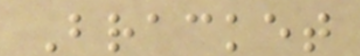Bracket
